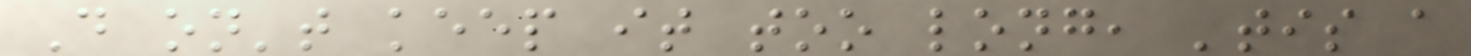D on't keep it too long, 'tis a
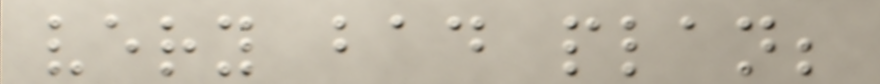very bad plan;
